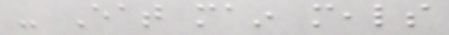- Eat main meals
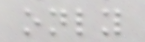only
